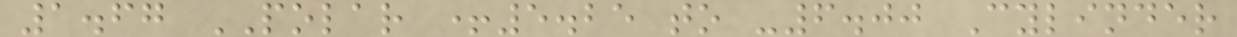1.67 POLAR +5.25 to -6.00 Cylinder
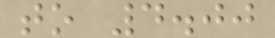to 4.00
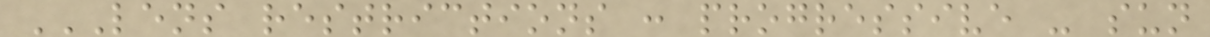LENS RESTRICTIONS : PROGRESSIVE - SUN
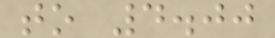to 4.00
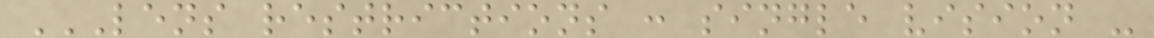LENS RESTRICTIONS : SINGLE VISION -
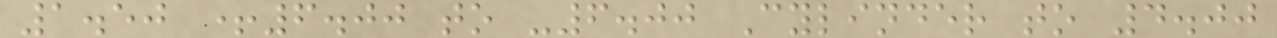1.50 +6.00 to -6.00 Cylinder to 4.00
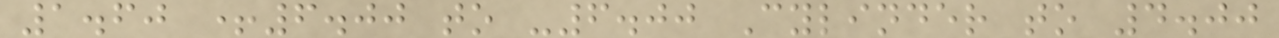1.60 +6.00 to -6.00 Cylinder to 4.00
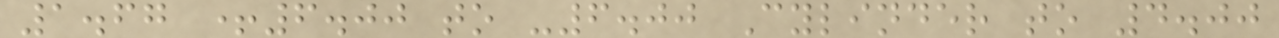1.67 +6.00 to -6.00 Cylinder to 4.00
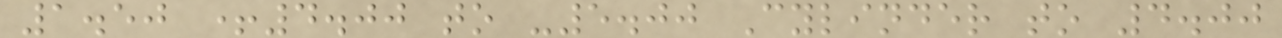1.50 +4.00 to -5.00 Cylinder to 4.00
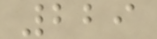229
